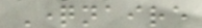Questionnaire
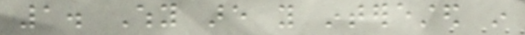1. Why are you interested in
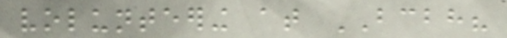volunteering at BCBH?
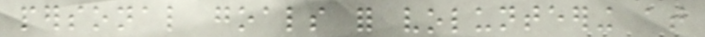personal goals for volunteering at
